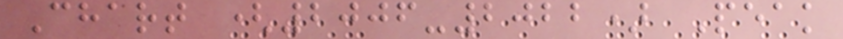Chart (2006-2022) Peak
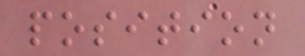position
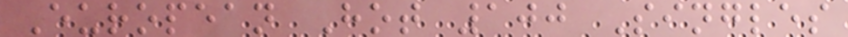European Hot 100 Singles
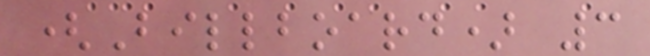(Billboard) 3
